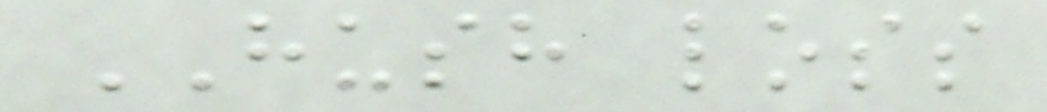HUSH loss
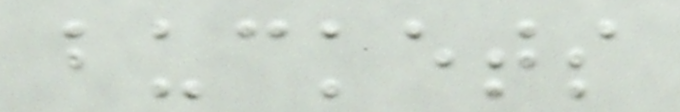buckets
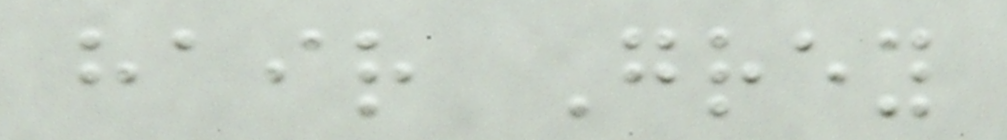hair Grey
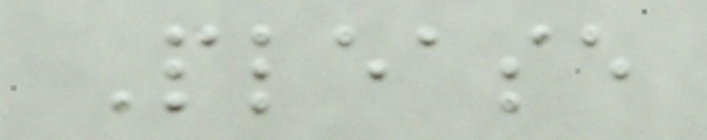Please
